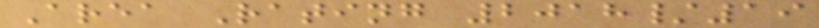Area Rating 2018/19
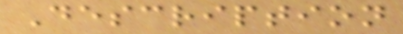Description
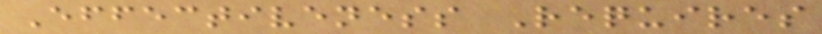Effectiveness Requires
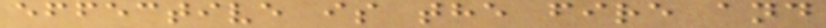effective is the fire and
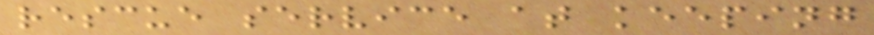rescue service at keeping
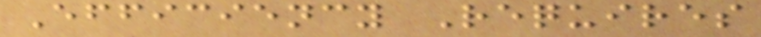Efficiency Requires
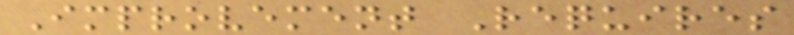Improvement Requires
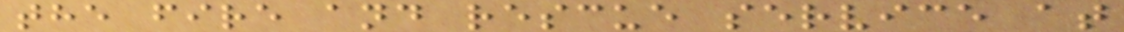the fire and rescue service at
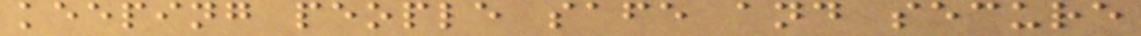keeping people safe and secure
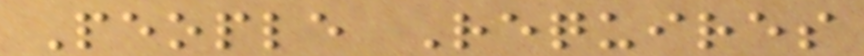People Requires
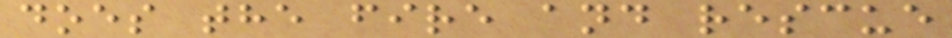does the fire and rescue
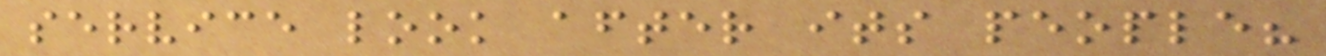service look after its people?
